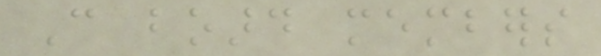Can board members
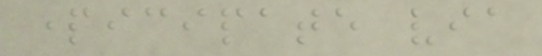participate via
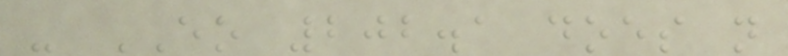- EO 202.1 does not
